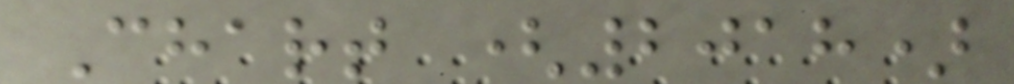Chart (2018)
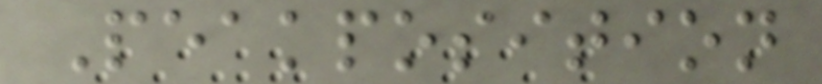Peakposition
